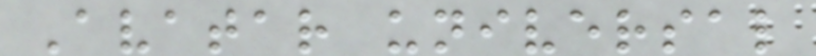Avatar universal
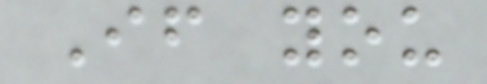If you
